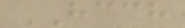HCCH
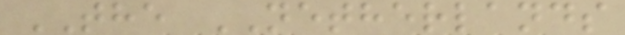THE NETHERLANDS
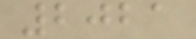2021
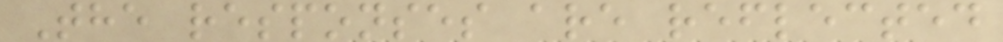The responses are reflected
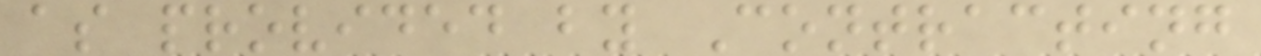as provided by Contracting
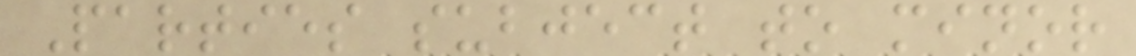Parties subject to minor
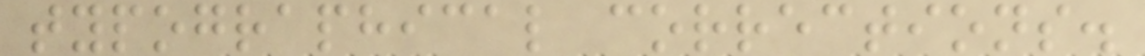typographical corrections.
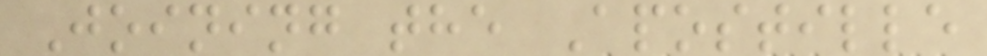Joining the Apostille
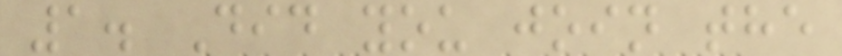1. Did you join the
